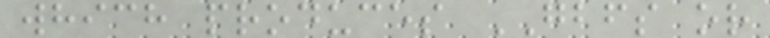which produces GBFS or
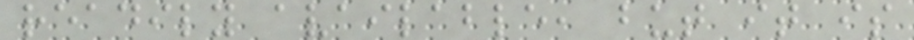readily available, but it is
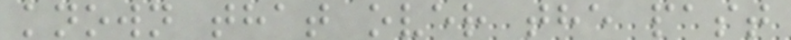known that over the past
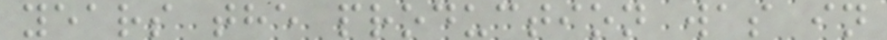years the production was in
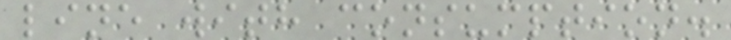line with consumption.
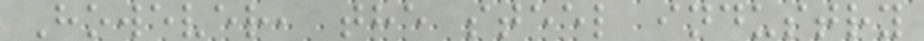However, the steel industry
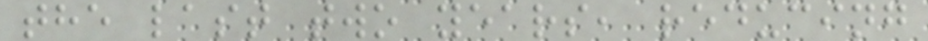the last two years, reducing
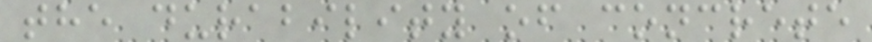the durability of concrete
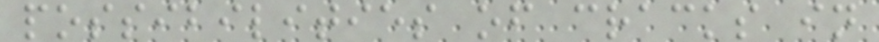possibilities of cracks in
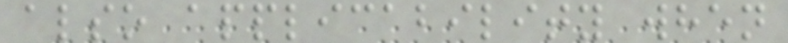also applicability when
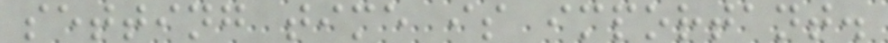setting time is important.
